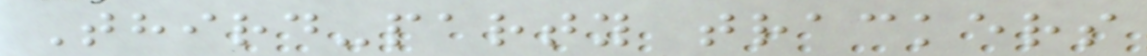Third-party trackers
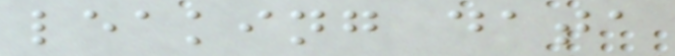leaking data
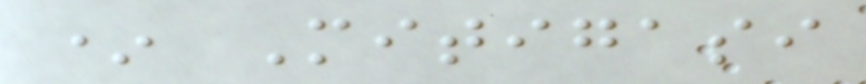* Mitigasi
